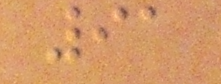91
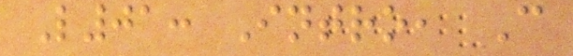L01: Intro, C
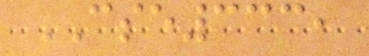CSE333,
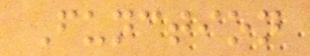Function
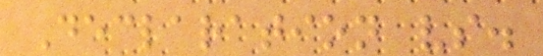Declaration vs.
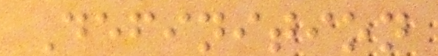Definition
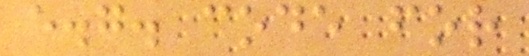e.g. code for
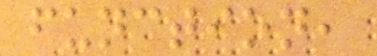function,
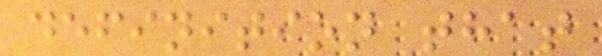definition that
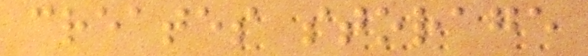creates storage
